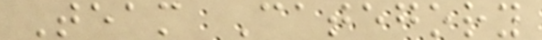Team Category
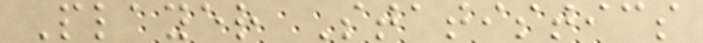Player Statistics
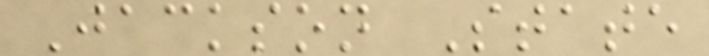Jackson State
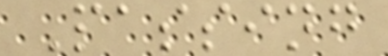Passing
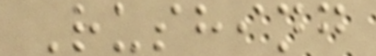Rushing
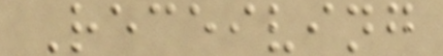Receiving
